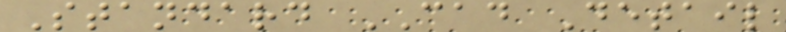Standard CAD Detail
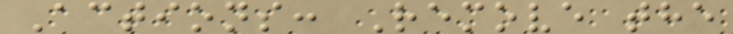Actions: Remove the
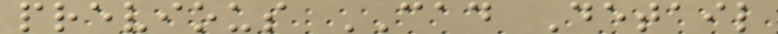previous CAD Detail
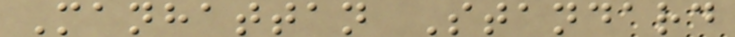Manhattan Standard
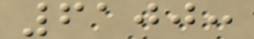6100:
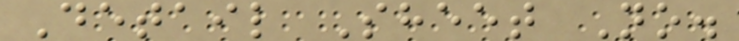Detail Sheet No.
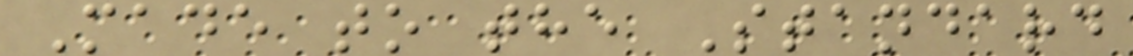Made to the Standard
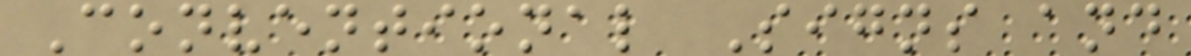Conventional Signs and
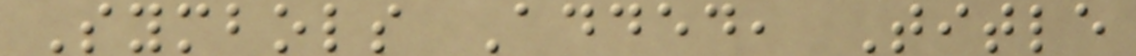Symbols Added, Title
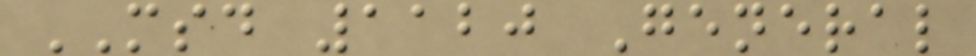MSD 1120 General
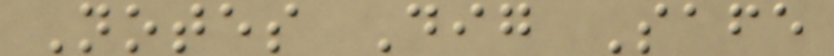Notes Dig Safe
